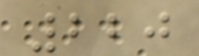220
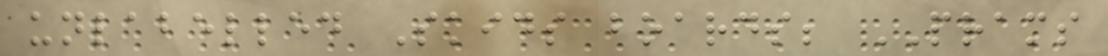unlabelled Skids boards; PRAMS
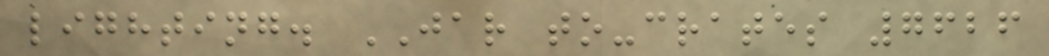lighting. JAR to-crates 7626
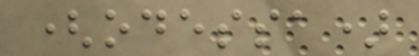(odessa)
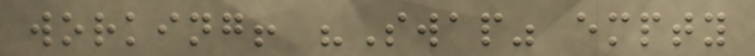working! "Swap" empty
